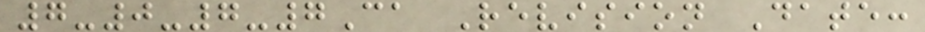7-0-7-7Ca Revision Date:
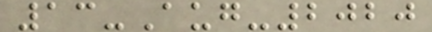13-Aug-2020
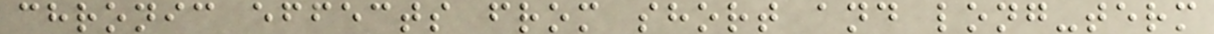chronic effects from short and long-term
